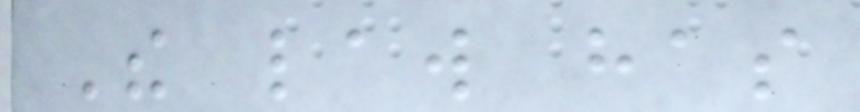The law has
